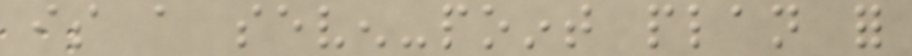is a seven-point plan for
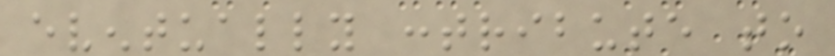eventually contribute to
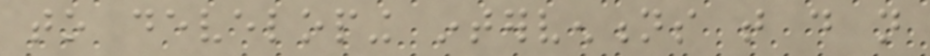to developing interventions that do not
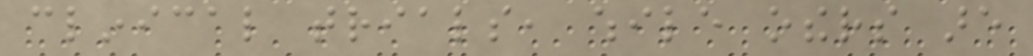clinical trials, while others are
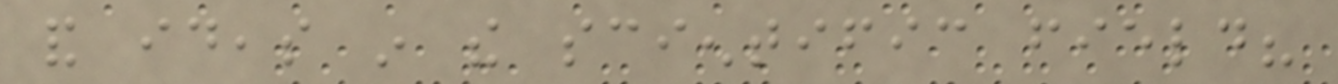and ideas in the scientific field?
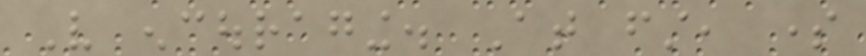Very encouraging. At first, some
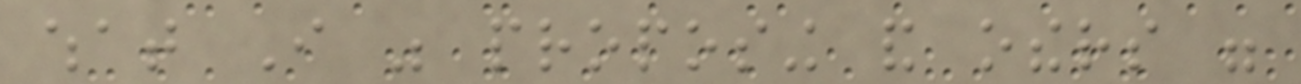what I was proposing and others were
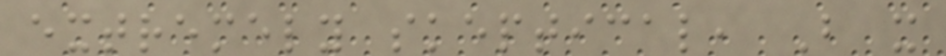extremely skeptical, But it
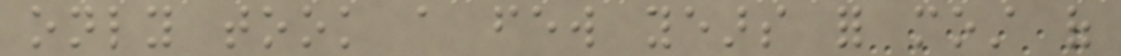only took a few years for most of
